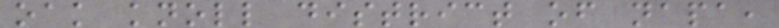oak knoll district of napa,
